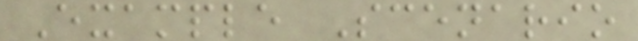Example Scenario
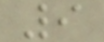9
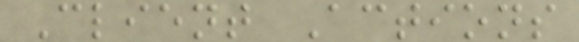Client Actions
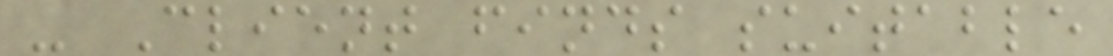- Client finds suitable
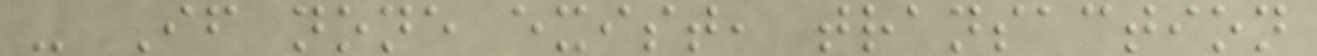- If none exist, transaction
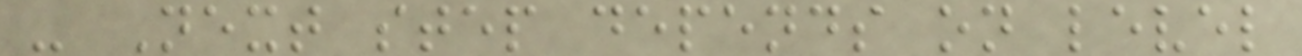- Next step depends on level
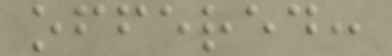offered:
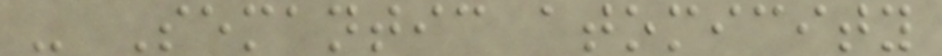- Semantic atomicity
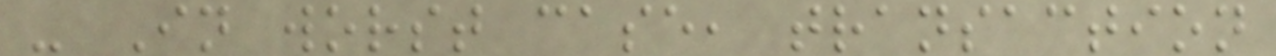- In worst case, transaction
